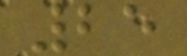25
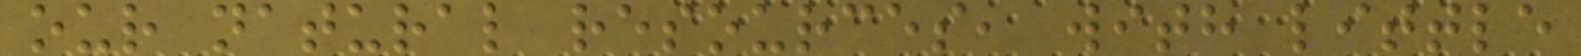our natural resources, with little
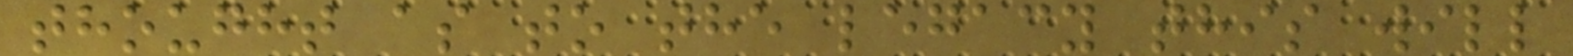thought as to the legacy this will
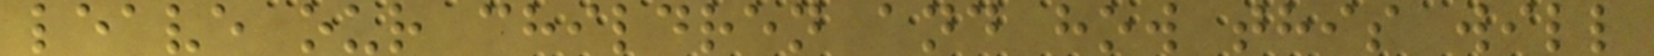leave our children and how this will
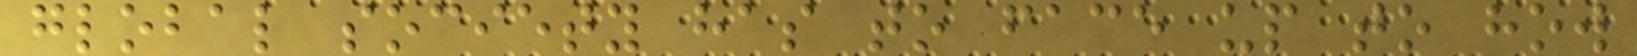global society has to face up to how
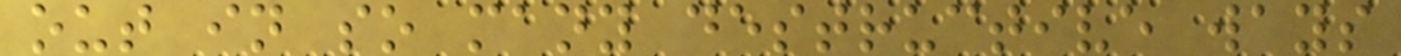out in so many destructive ways
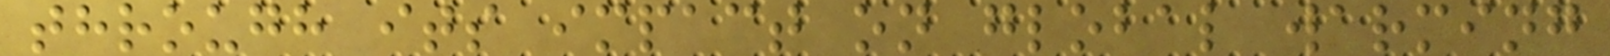through its impact on global warming
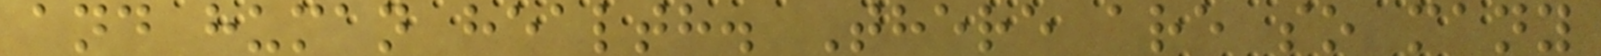and human health. There are so many
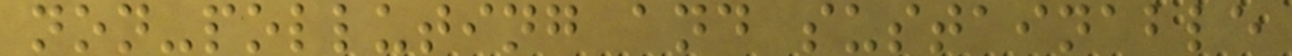non-polluting and sustainable
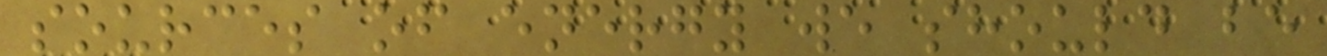sources of energy we should be
